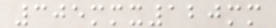305mmx120mm
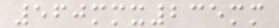560mmx235mm
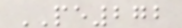PE272
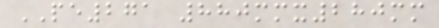PE271 880mmx280mm
